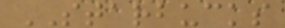STARBUCKS
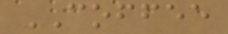COFFEE
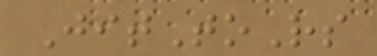JitToRs
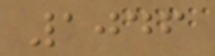1046
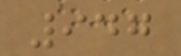947
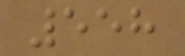558
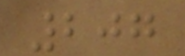207
